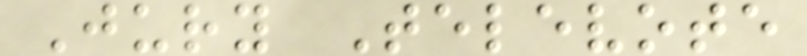Jury Televote
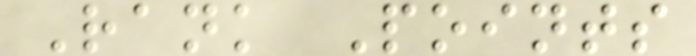Rank Points
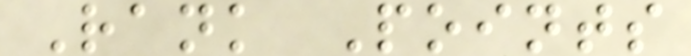Rank Points
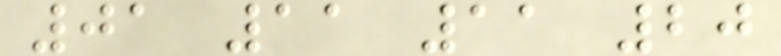01 11 11 20
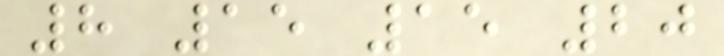8 15 15 20
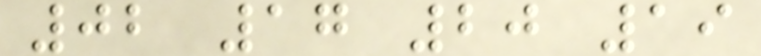02 17 20 19
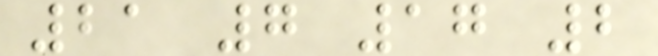21 7 17 2
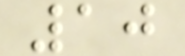10
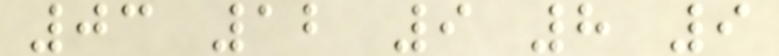03 12 9 8 9
